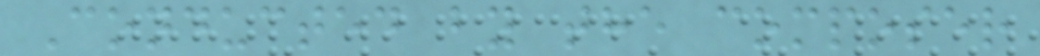Conducted by the composer
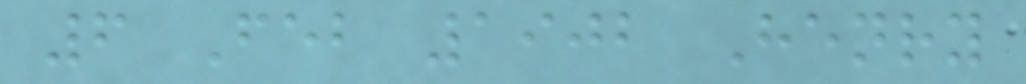6 Feb 1902 Henry
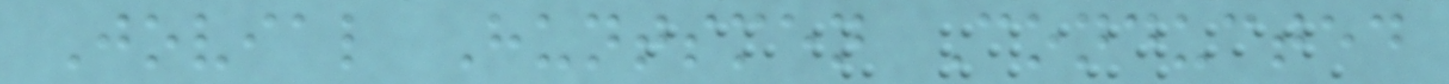Jovial Huntsmen Conducted
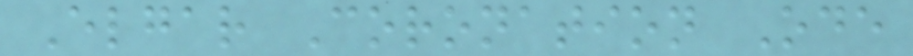Elgar Coronation Ode
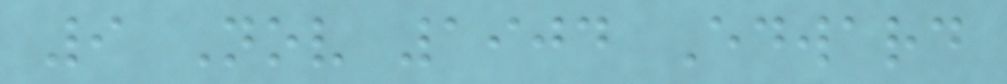9 Nov 1904 Edward
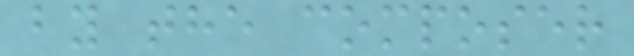by the composer
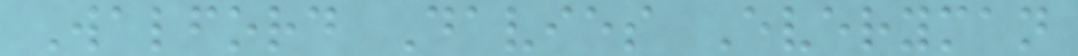Walford Davies Everyman
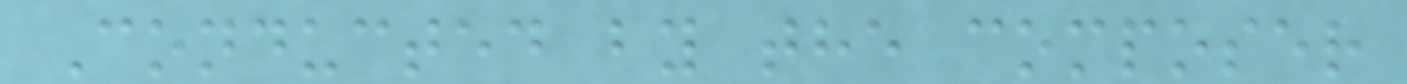Conducted by the composer
